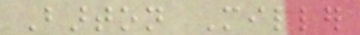Barton Miller
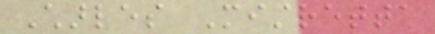Charles Mistretta
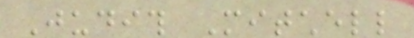Judith Mitchell
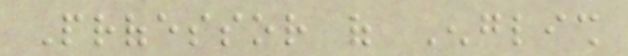Professor of English
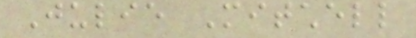Julie Mitchell
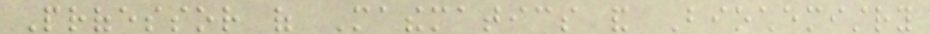Professor of Mathematics and Biochemistry
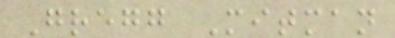Gregg Mitman
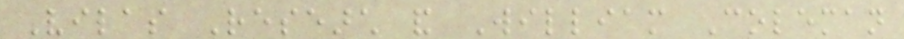Vilas Research and William Coleman
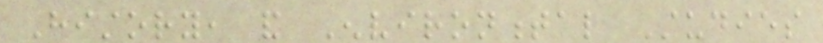History, and Environmental Studies
